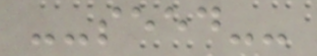--seed--
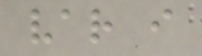var i
